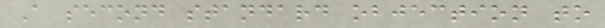A second standard objection to
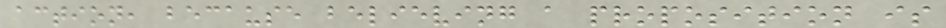action, because believing a proposition is
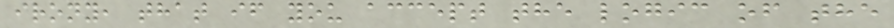irony, that if you accept the logic of the
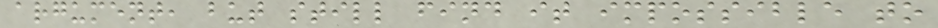argument, but still find it impossible to
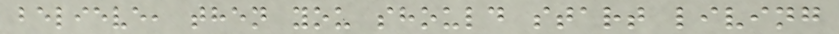believe, then you should start living
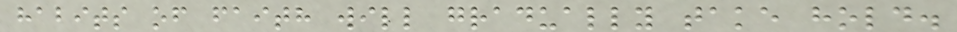habits of faith will gradually take hold.
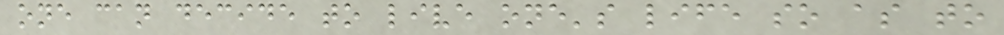one can decide to live one's life so as to
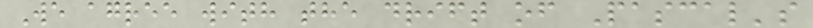We agree with the drift of Pascal's
